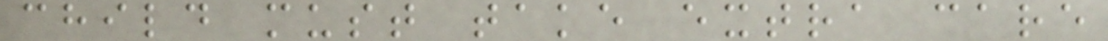child must take extra care
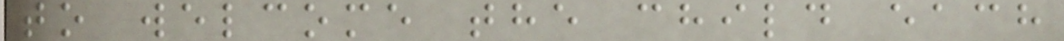to welcome the child each
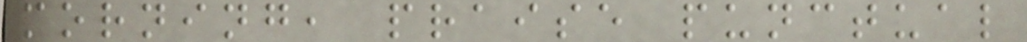morning, praise punctual
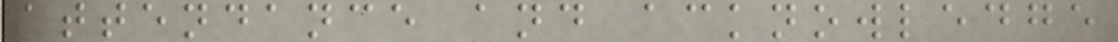attendance and acknowledge
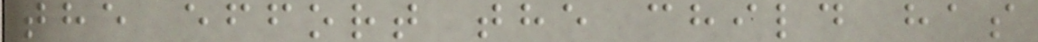the effort the child has
